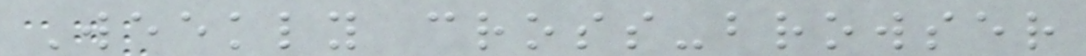Weekly cross-browser
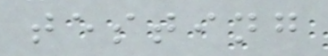testing
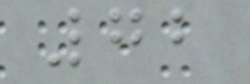72
